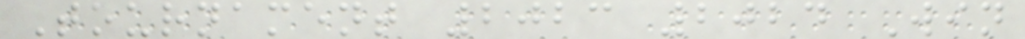Tournament 2023 2024 Win
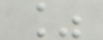%
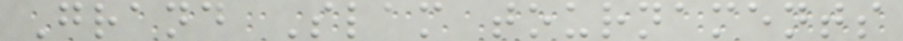Grand Slam tournaments
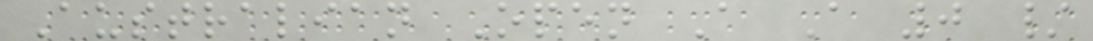Australian Open A A 0 /
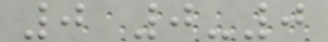0 0-0
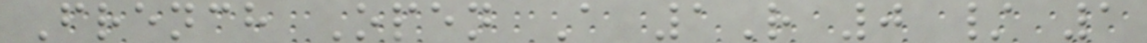French Open A 1R 0 / 1
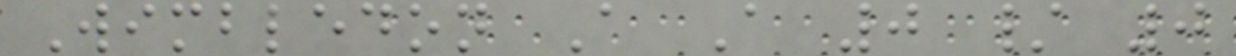Wimbledon A A 0 / 0
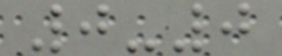0-0
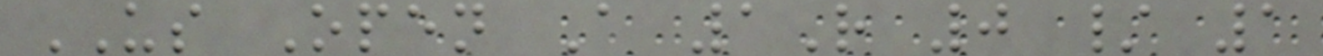US Open A 1R 0 / 1
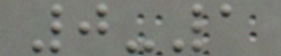0-1
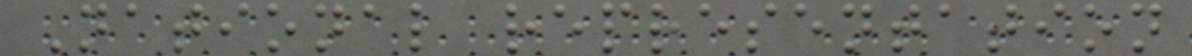National representation
